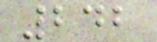242
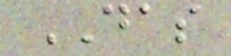DAS
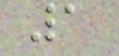1
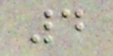4
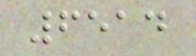6514
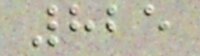825
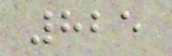825
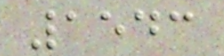1543
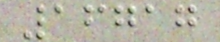16717
